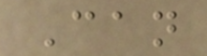Can
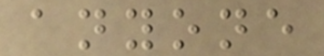anyone
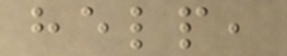help,
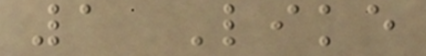1 Like
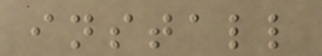install
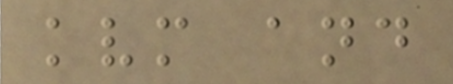kvm and
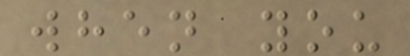when you
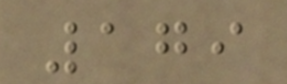179
